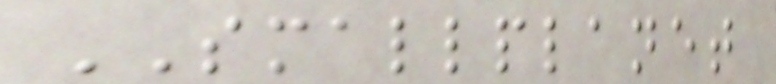SMALLPLANET
